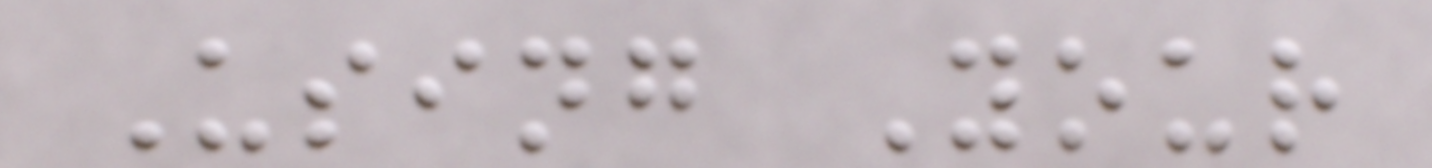Using Your
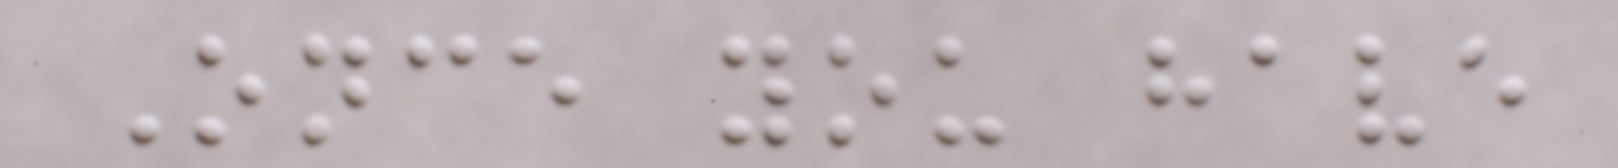Once you have
